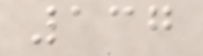137
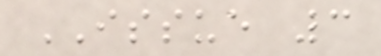ISSUE 3
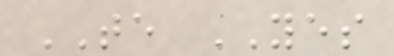TE YES
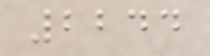2244
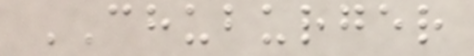CHUBURGER
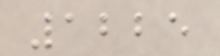1225
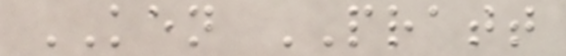KEN PRATT
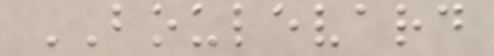BOULEVARD
